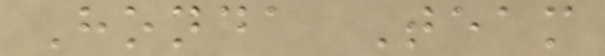Honda Team
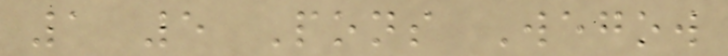1 5 Pons Wegow
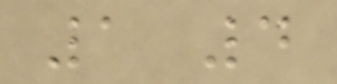1 4
